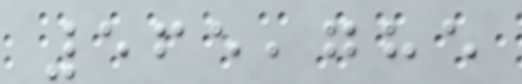565,785
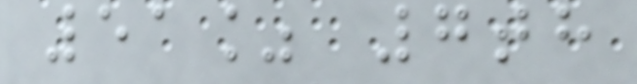51% 7th
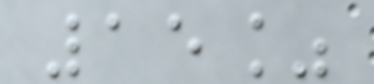15%
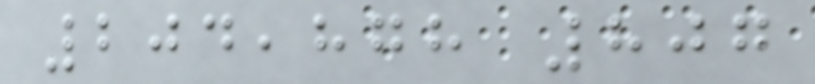204,878 807
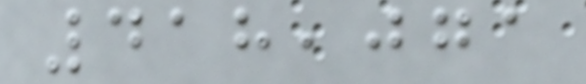418,071
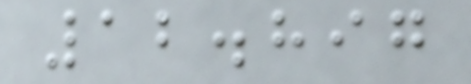12.897
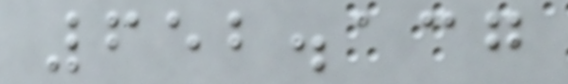652.137
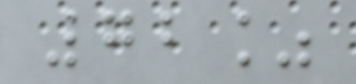72%
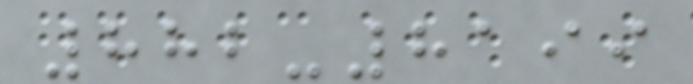882-8199
